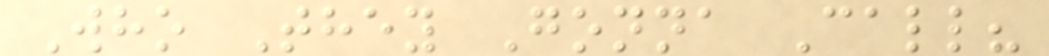Who They Gonna Call?
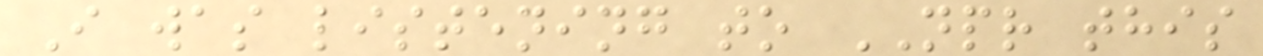I was listening to NPR this
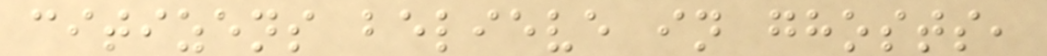citizens believe in ghosts,
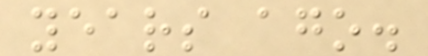years ago.
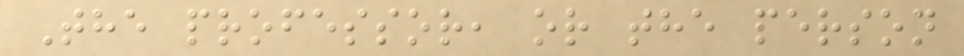The professor, or the person
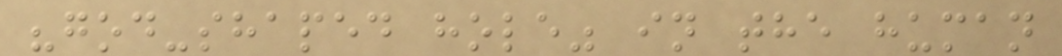"god-shaped hole" in the human
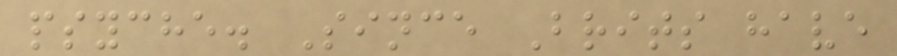psyche. Since Brits have
